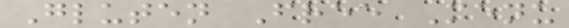Gluten Free Menu
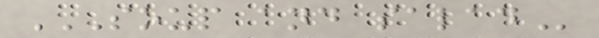SOUP AND SALAD
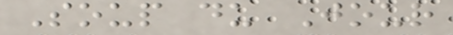Soup du Jour
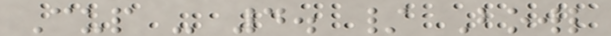Cup - 4. / Bowl
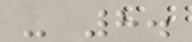- 8.
